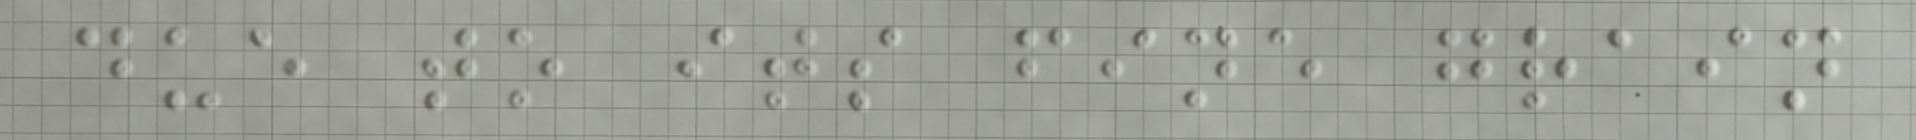due to its fine grain
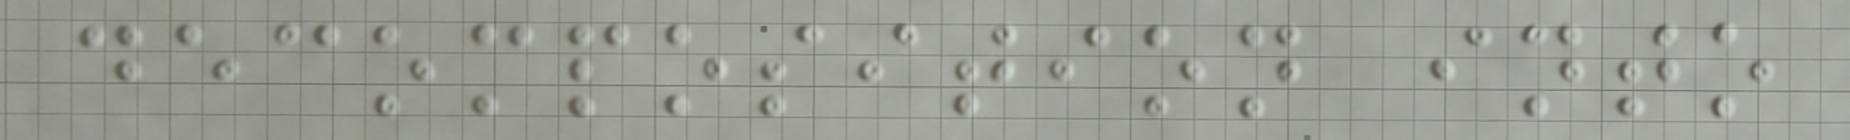decomposition into
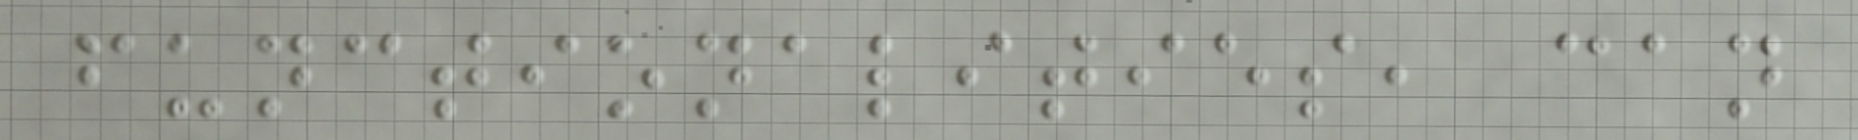functionalities, can
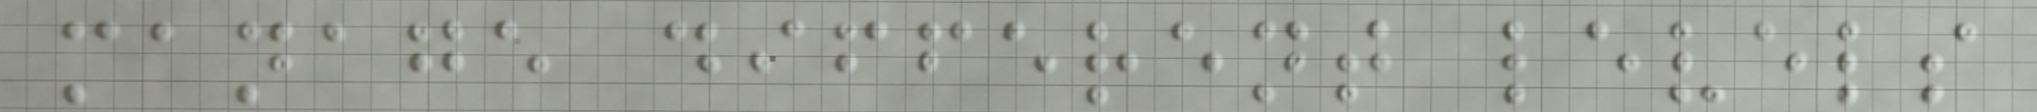manage different levels
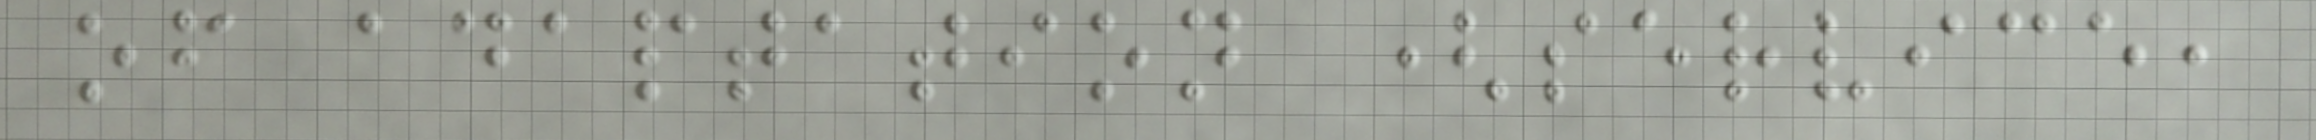of adaptation (service,
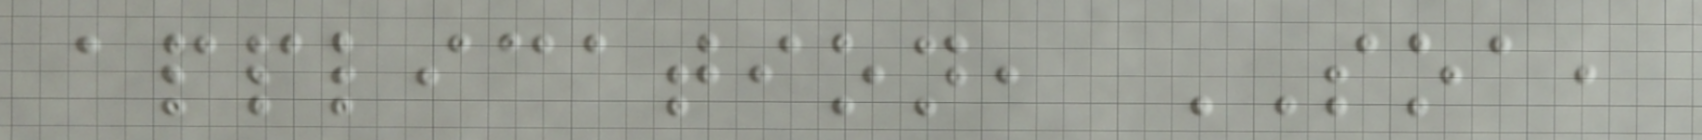application, SOA,
